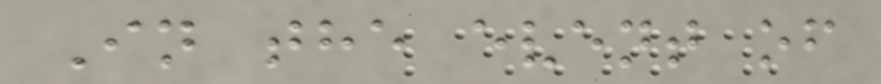In the event of
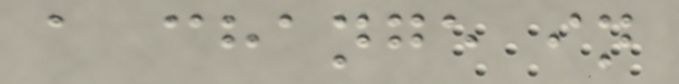a change in
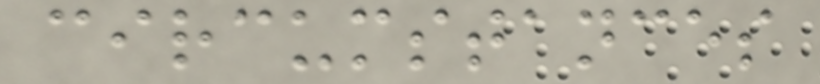circumstances
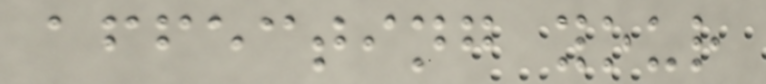affecting your
